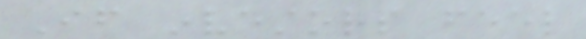If investors feel
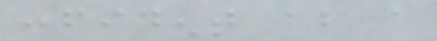confident about a
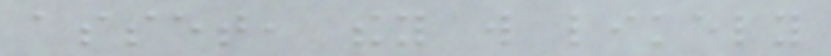asset, they will likely
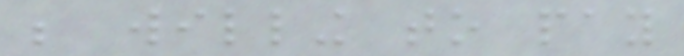be willing to pay
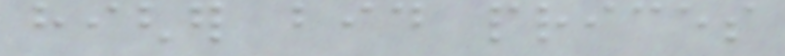higher bid prices
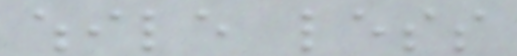while less
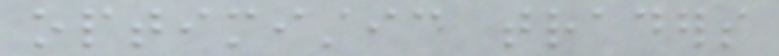optimistic traders
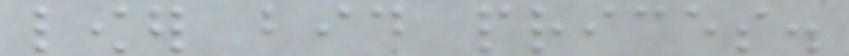lower bid prices.
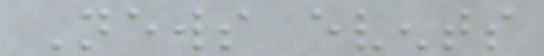News events
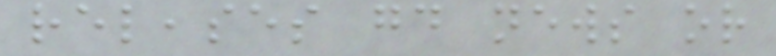releases good news or
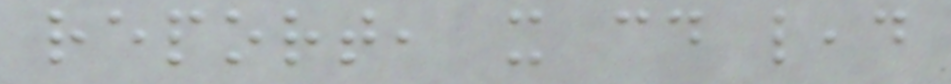report, it could lead
